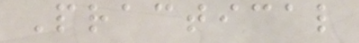Practical
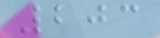203
